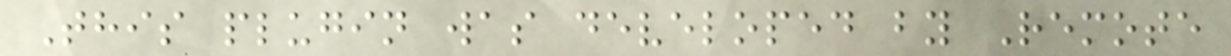This plugin was developed by Remote
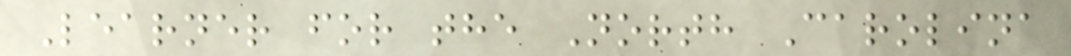Learner for the North Carolina
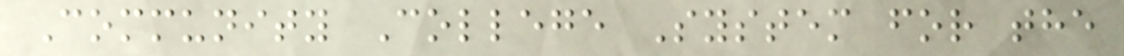Community College System for the
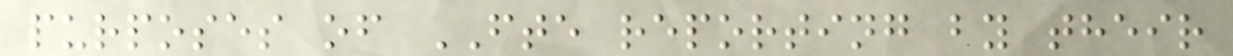purposes of FTE reporting by their
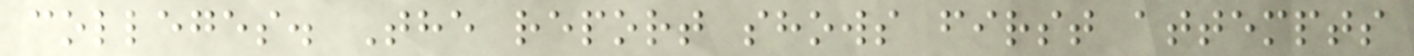colleges. The report shows first attempts
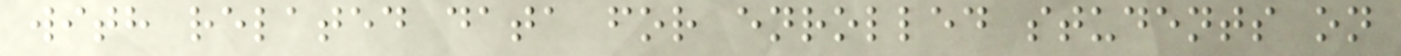with related data for enrolled students on
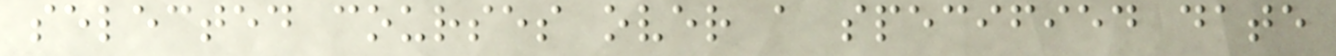selected courses over a specified date
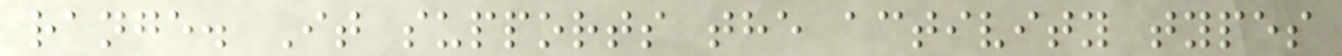range. It supports the activity types
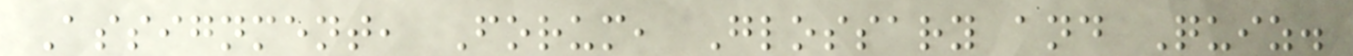Assignment, Forum, Glossary and Quiz.
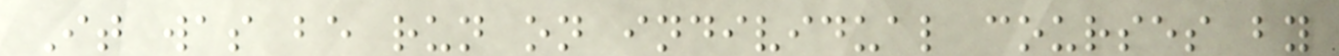It was be run on individual courses by
